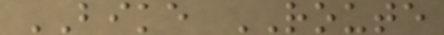BIKE ROUTE
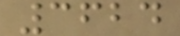3624
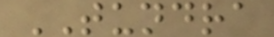TUNDRA
